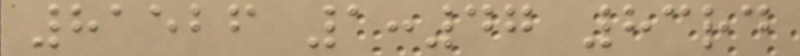81526 1:47 83rd
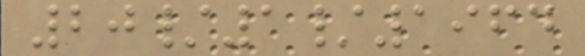20/1/1964
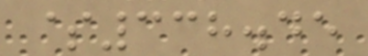$338.45
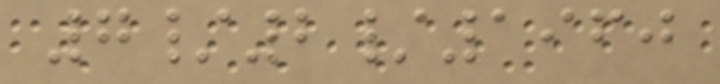7/2/1960
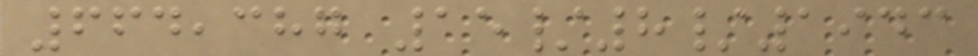664,387 15/8/1943
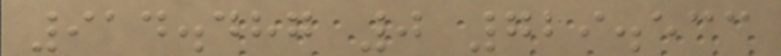914.487 0 729.533
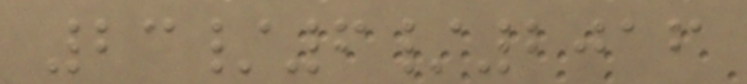23/6/2016
